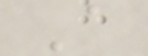A
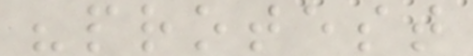"protest
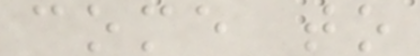come to
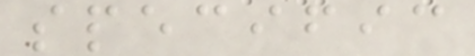specific
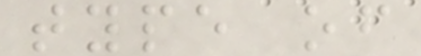type of
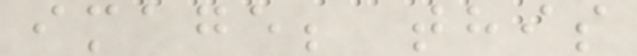image; this
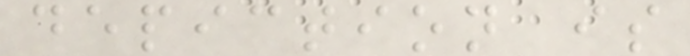depiction is
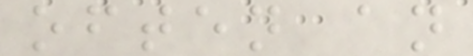often an
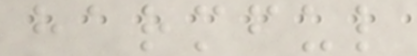harmful
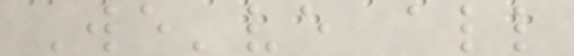We've all
